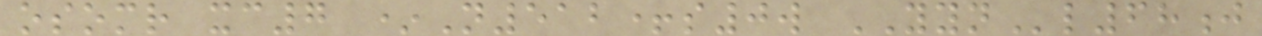osomr xc7 *N512+s0w YYNl68j
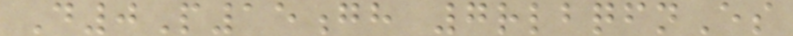D0P15gh 7rlbqfnEs
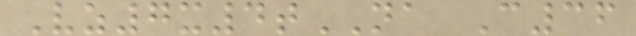Vz7x4tNA C36
